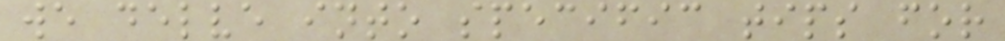we delve into specific tips for
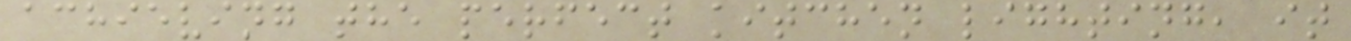achieving the perfect kitchen lighting, it
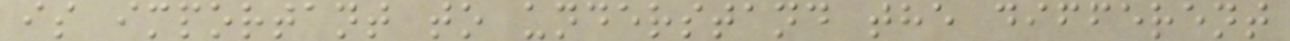is important to understand the different
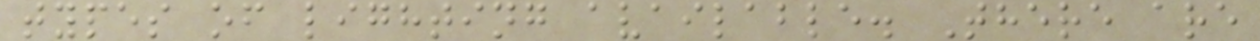types of lighting available. There are
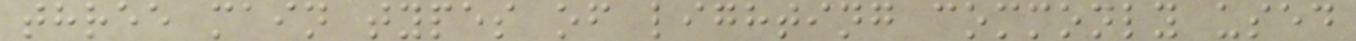three main types of lighting commonly used
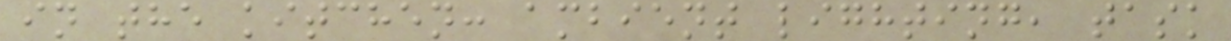in the kitchen: ambient lighting, task
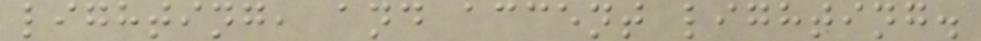lighting, and accent lighting.
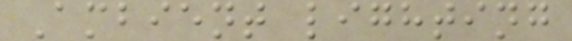Ambient lighting
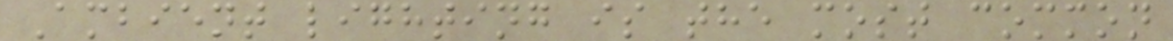Ambient lighting is the most common
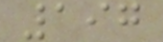197
